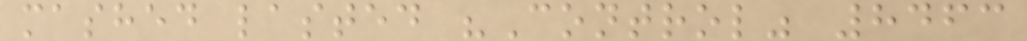mashed lasted "Control" 8463
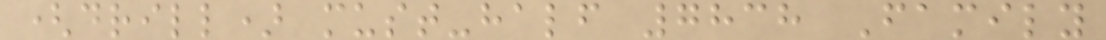(drill) must-half 7838 Family
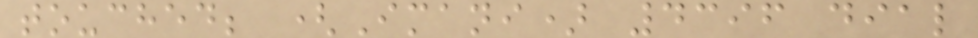touched; (Imani) 4396 dial
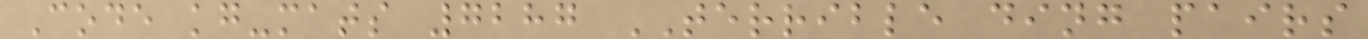Code kg-mats 7287 TERRIBLE ding pairs
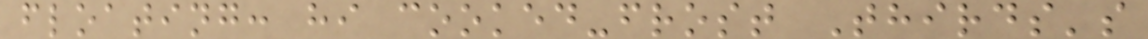floating: hi cooked-frost Thirds's
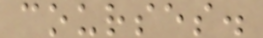courses.
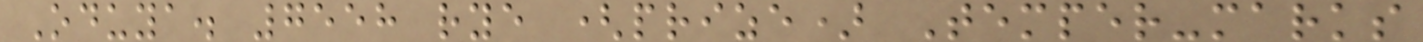Oduya. 7558 rye (prize) Temper-marks
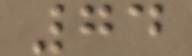74
